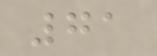71
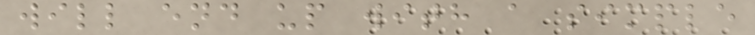will end up with a simple
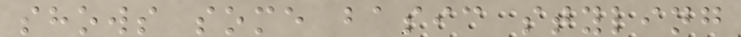shows some basic styling
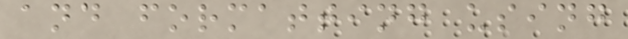and formatting using
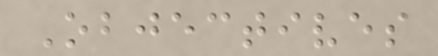Objectives
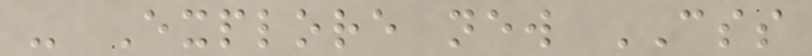- Explore new CSS
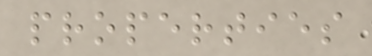properties
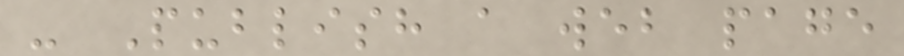- Publish a web page
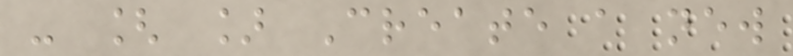- [ ] Create a new
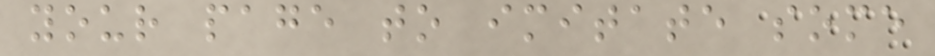your page to imitate some
